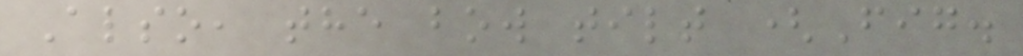Also, the bow tilt (Fig.
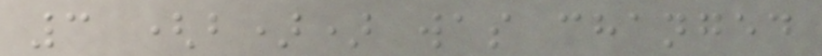3 (b)) was changed
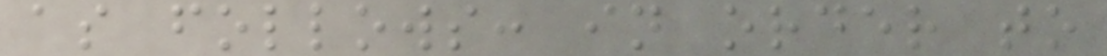as follows: in order to
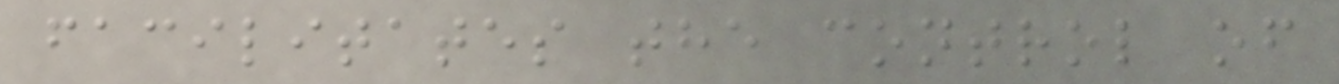facilitates the control of
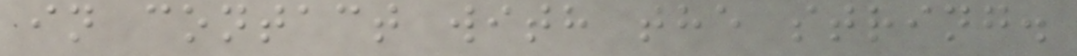in contact with the string.
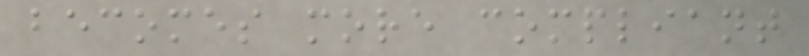becomes more compliant
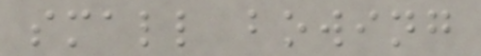small bowing
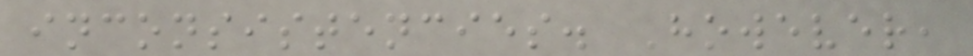inconsistencies. However,
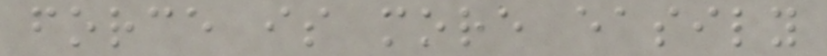force is more easily
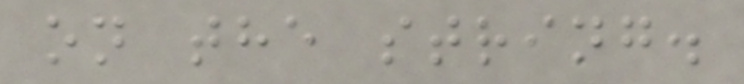on the string.
